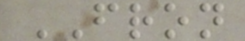FRON
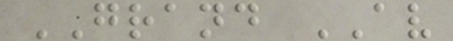GRAND AV
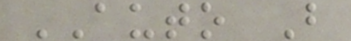AUTO B
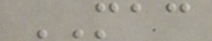MAC
